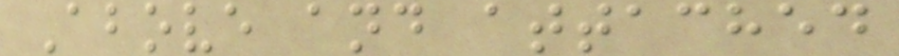Above and attached
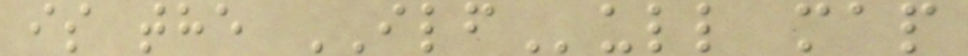is the ILFull map
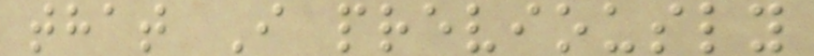that I previously
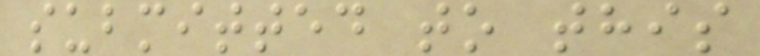submitted to this
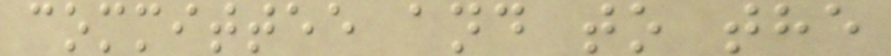committee and to the
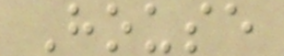House
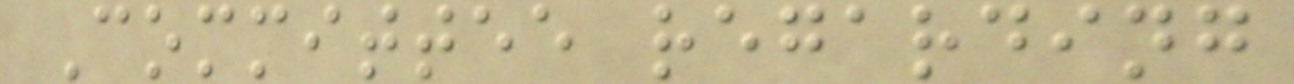Committee regarding
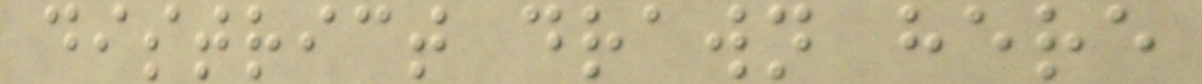district drawn here
